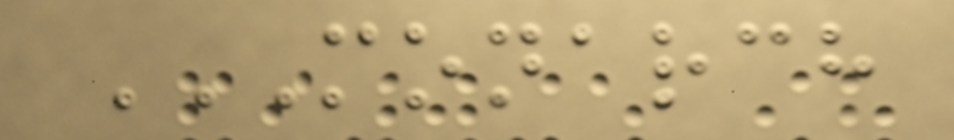MONARCH
